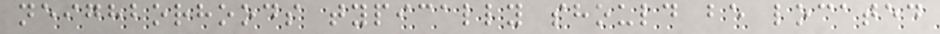neighborhoods typically should be located
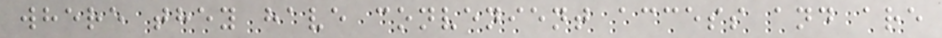where they have convenient access and are
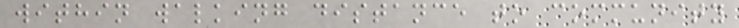within walking distance to community
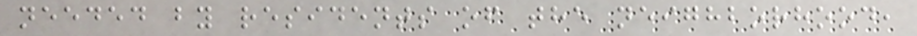needed by residents of the neighborhood,
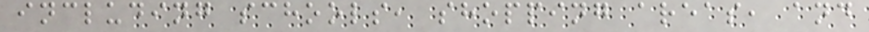including schools, shopping areas, and
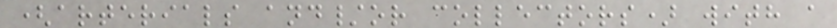(arterials and/or collectors) with a
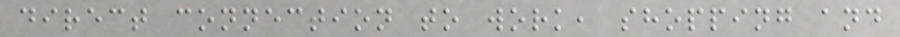direct connection to work, shopping and
